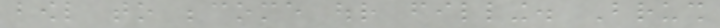bowl to become our filling. Brush
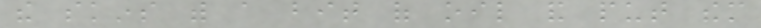the skins with a bit of oil and put them
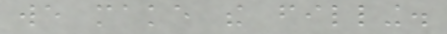we make the filling.
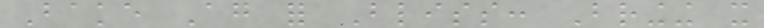Bake Again for Bliss: Bringing it
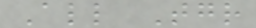All Together
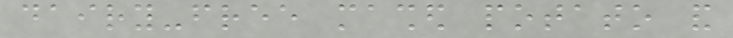dairy-free mashed potato and
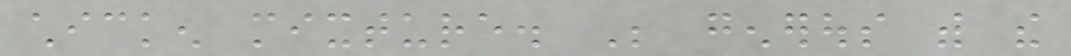chicken mixture. Be generous with the
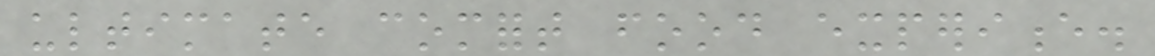ultimate comfort food experience.
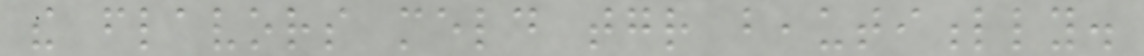the flavors meld together beautifully.
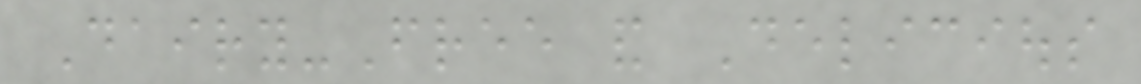Dairy-Free and Delicious
